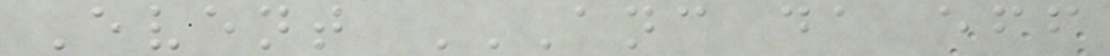Event ANC DA EFF
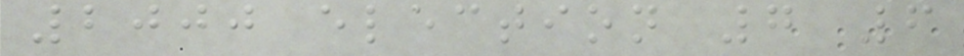2000 election 7 6
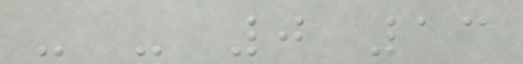- - 0 13
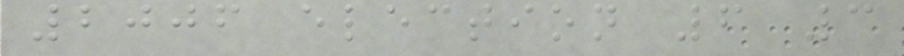2006 election 6 3
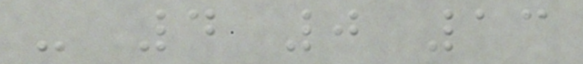- 4 0 13
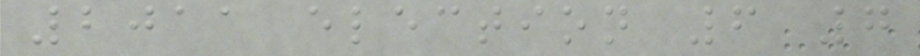2011 election 6 7
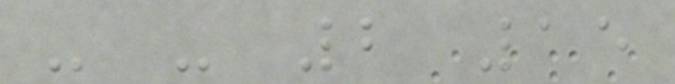- - 2 15
